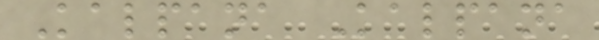Kalpana Kalpana
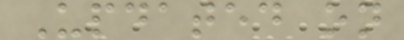Updated on
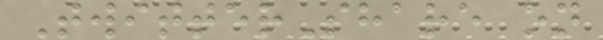TwitterShare on
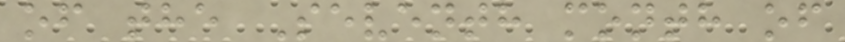of the Seventh month of
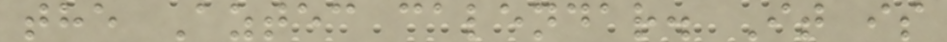the Aztec calendar. It is
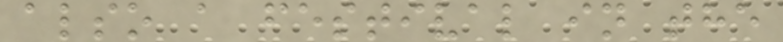also a festival in the
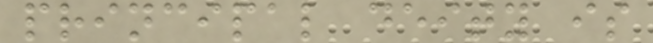principal deity is
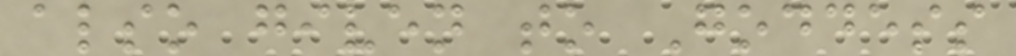also given to Goddess
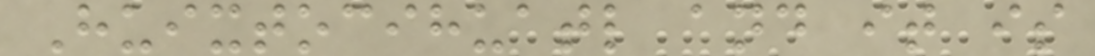Huixtocihuatl and it is
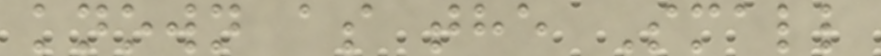known as the Small
